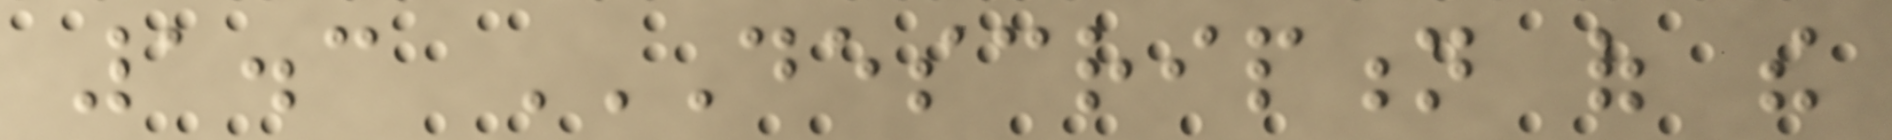1.3 DESCRIPTION OF THE
